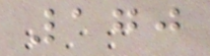170
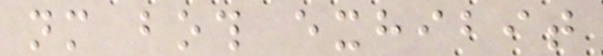nm both exhibit
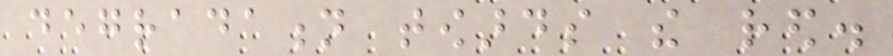degradation towards the red.
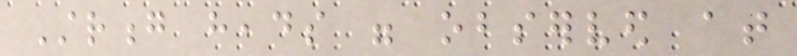Strong heads were observed at
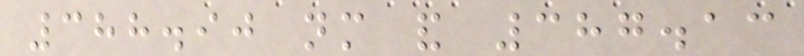388.90 nm and 387.13
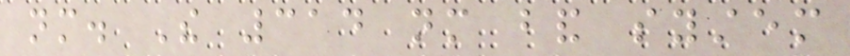nm. The 314 nm band system
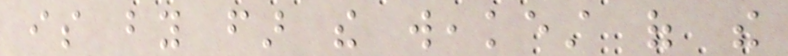is by far the weakest of the
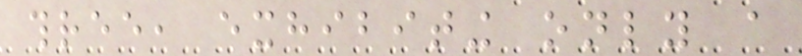three, exhibiting only a
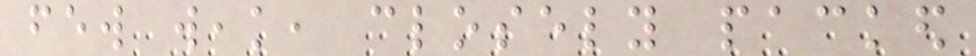few weak, closely packed
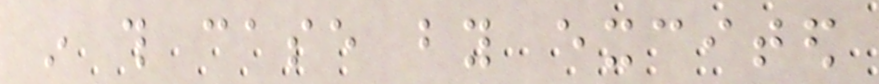in this case by excited
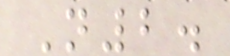N2.
